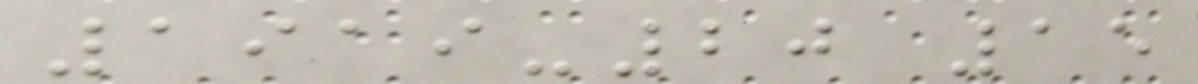1919-20 15
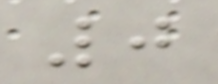0
